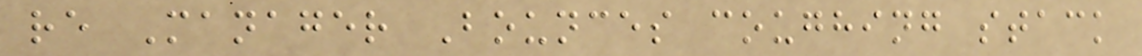re Manager Bounces coughing stack
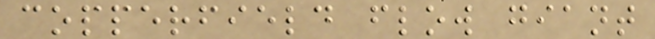copperfield flow giant
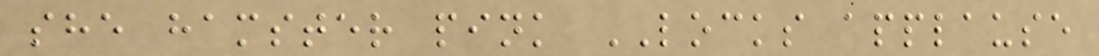she hamster pink LOCKS applause
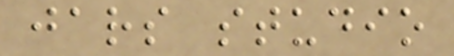jars studio
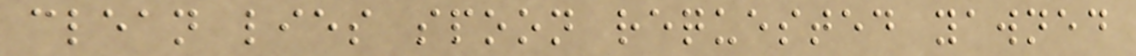clean lies spoon requested yawned
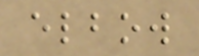elbow
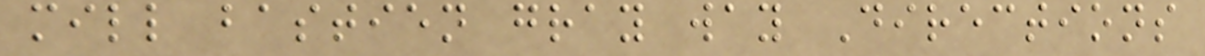mill bastien gray way Directions
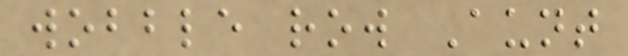wobble row Aunt
